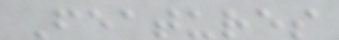Features
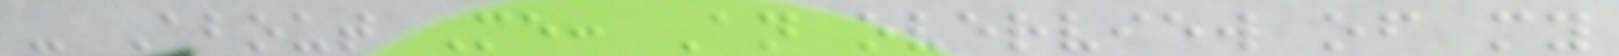- About Me: An overview of my
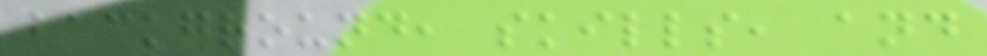background, skills, and
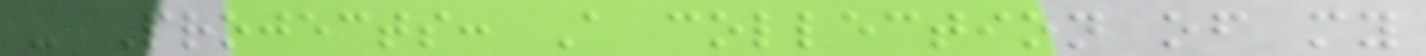- Projects: A collection of my
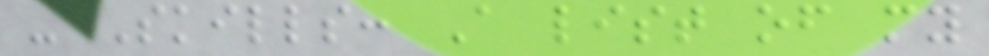- Skills: A list of my
